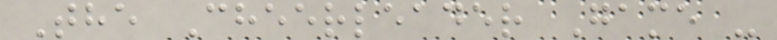The Cheerleader Game -
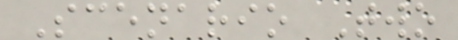Scenario Two
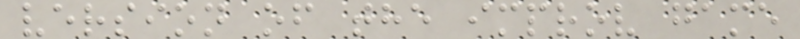version of the improv game
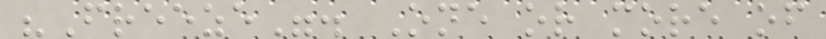"Freeze". One or more of
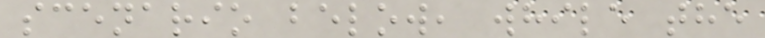scenario below, while the
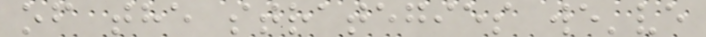of the strategies we've
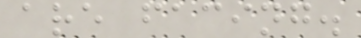are facing.
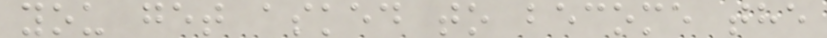you get asked to become the
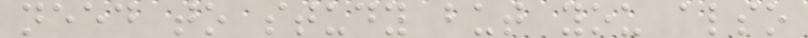need to study but you also
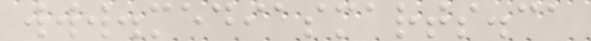www.mediasmarts.ca
